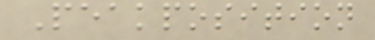Peakposition
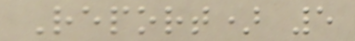Report) 5
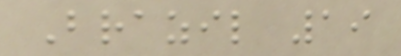Brazil 19
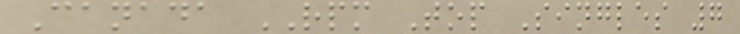Canada RPM Top Singles 7
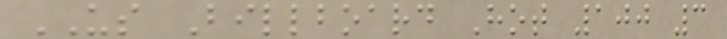US Billboard Hot 100 3
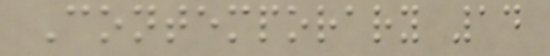Contemporary 14
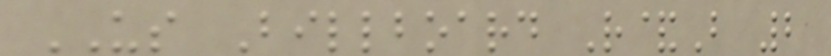US Billboard R&B 2
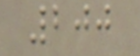200
